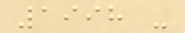1998 -
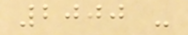2000 -
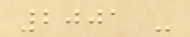2001 -
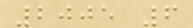2005 6
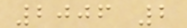2006 2
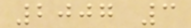2007 3
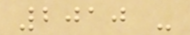2010 -
